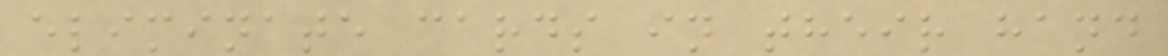eliminate cards in their hand
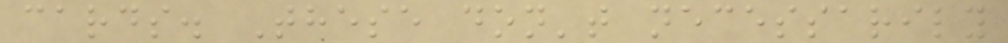cards. These don't necessarily
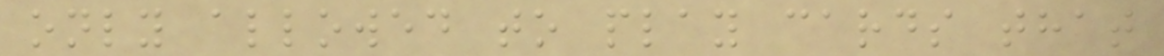only allowed to play cards that
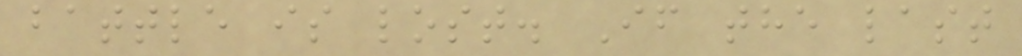battle is lost. If the last
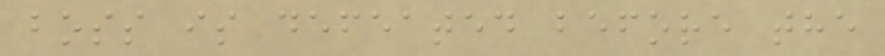boss is defeated before the
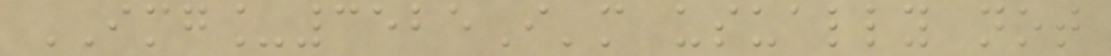IMG_3525I'm usually not
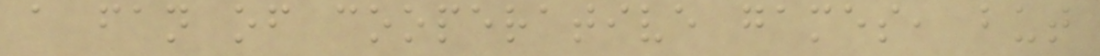a fan of cooperative games, but
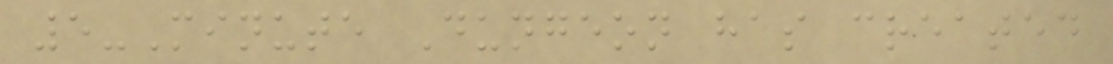5-Minute Dungeon has created
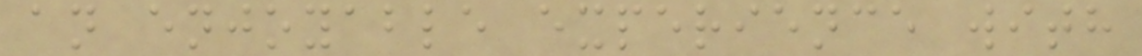an enjoyable experience with
